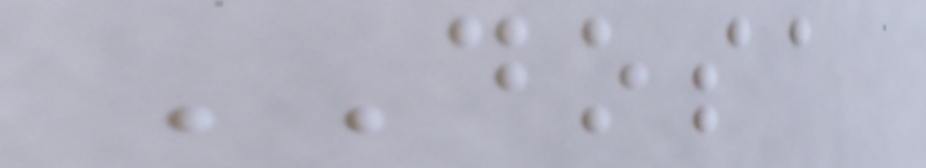DOSA
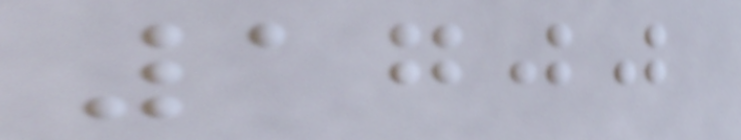1700
